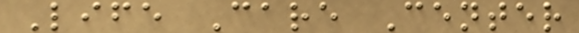Life Care Center
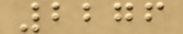2276
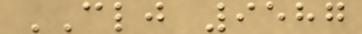CLJ 9587
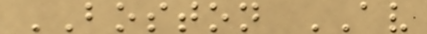BOSTON AV
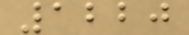1220
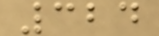324
